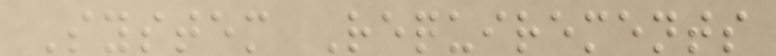System Requirements
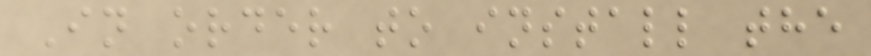In order to install the
